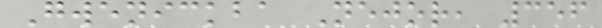Gwenickba Nejor, 356
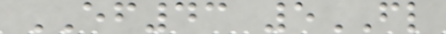EF43 5FL
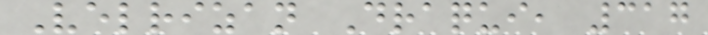Velrizan Draqui, 317
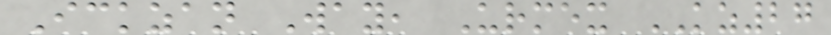Ickzan Way, Urmex KZ27
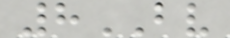8BV
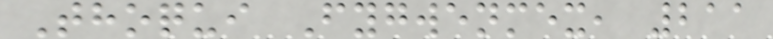Thoqui Fygwenmex, 211
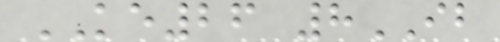KE26 8IB
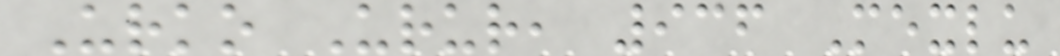Urko Urur, 936 Mexlu
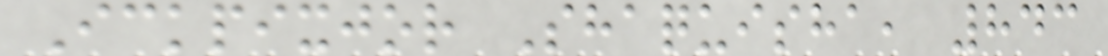Ickpixjor Shaquisha, 843
